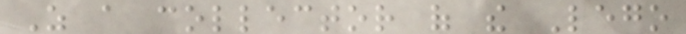As a collector of the Lego
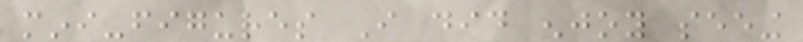mini-figures I did enjoy seeing
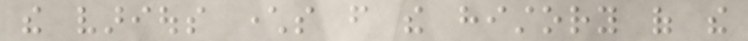the various characters from the history of the
